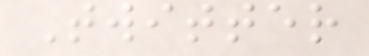Twitter
